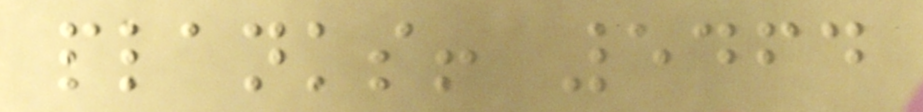planks! 5464
